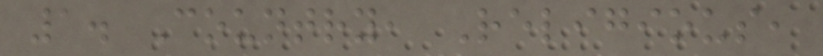1. Country, Religious,
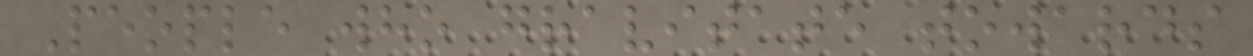People who gravitate towards
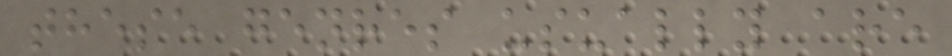these genres usually are
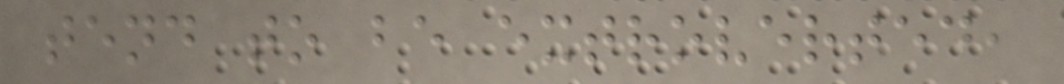tend to be extroverted,
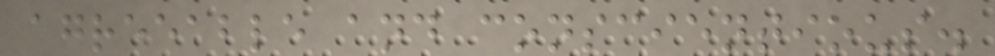agreeable and conscientious.
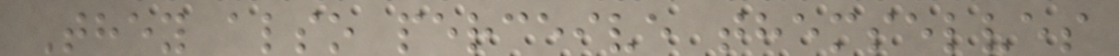They also perceive themselves
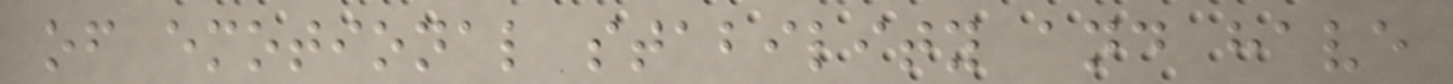of emotional stability and have
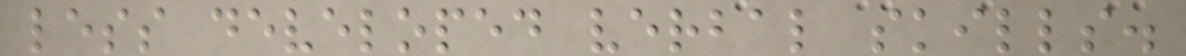less developed verbal skills.
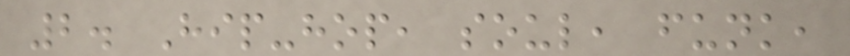2. Hip-hop, soul, funk,
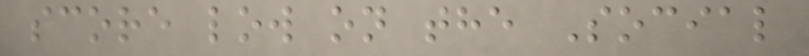score low on the Social
